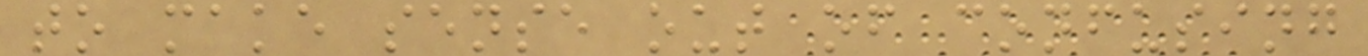to make sense out of confusing
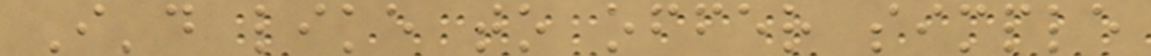I'd like to offer simple
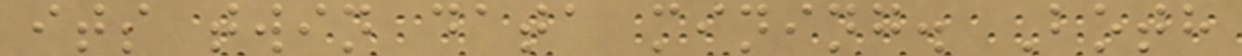its twin data mining. Both
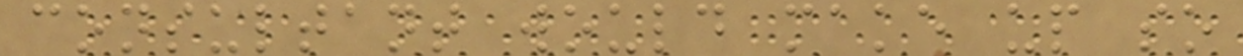consultant would make up so
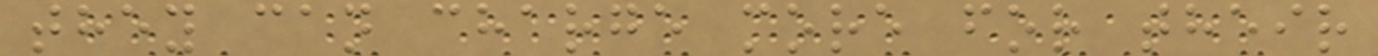they can charge more for their
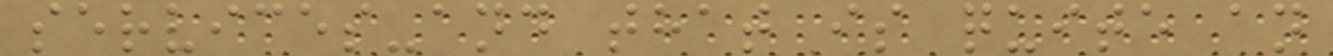services-and that is quite an
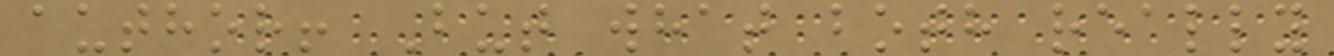author! But what both really
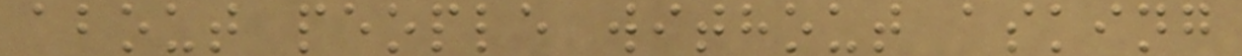about people without asking
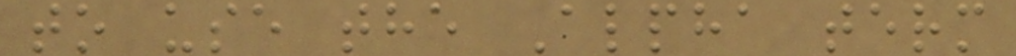to use the Alpha term
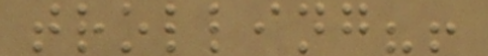trolling?!
